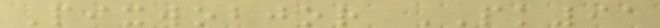Pixwobjor PK91
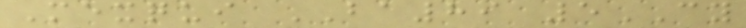Mexqui BA89 5CY
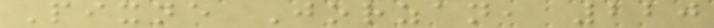Pixne Jorzan, 220
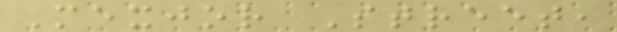Mexjor Street,
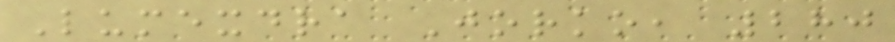Lumexdra Jorko, 280
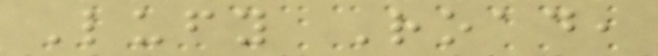Lufy Road,
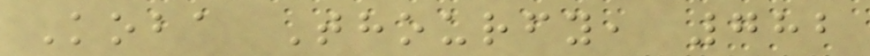Koba Thourfy, 782
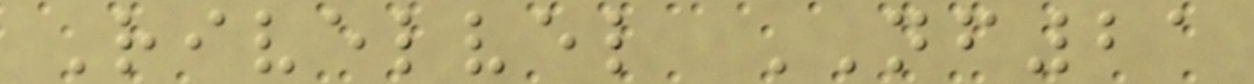Rivelvel NF21
